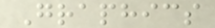Graphics
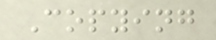Copying
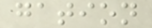gation
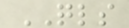QLS
